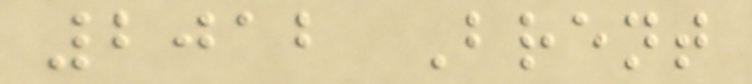2012 Brent
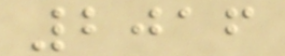2016
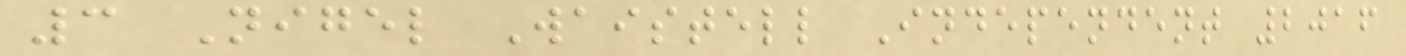3 Nigel Waistell Independent 2016
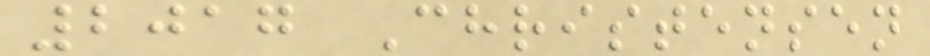2017 Christensen
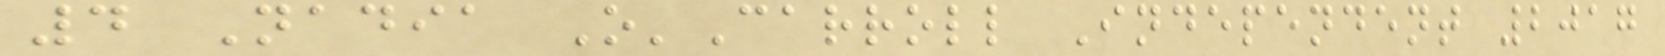4 Nadia O'Carroll Independent 2017
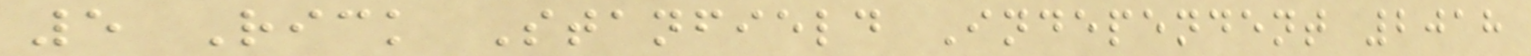5 Rick Stanfield Independent 2018
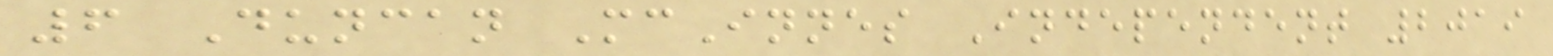6 Duncan McInnes Independent 2019
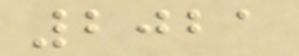2021
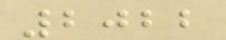2022
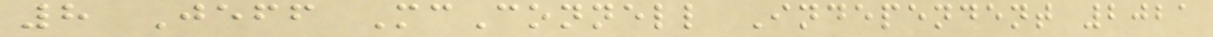8 Jeff McConnell Independent 2021
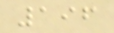196
